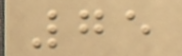75
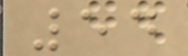54
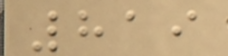819
